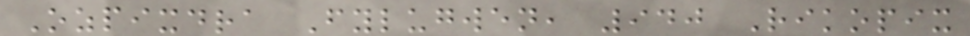Ozpixdra Fylugwen, 940 Rikopix
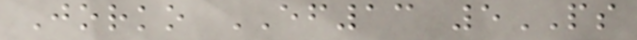Jorko EF13 5PS
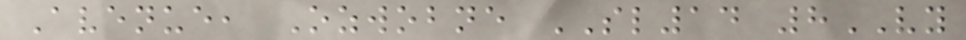Avenue, Ozwobne SL14 8VY
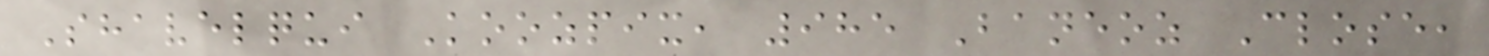Shavelqui Koozpix, 985 Baneoz Close,
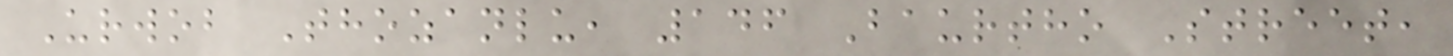Urwob Thozanlu, 146 Baurtho Street,
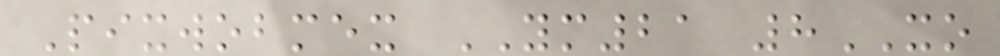Pixwobmex YM21 8XO
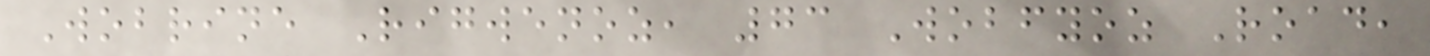Wobrine Rigwenoz, 73 Wobfyoz Road,
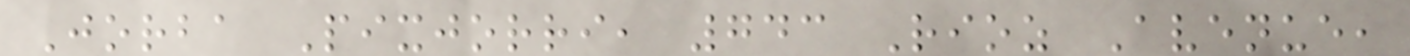Jorba Pixjorri, 743 Rioz Avenue,
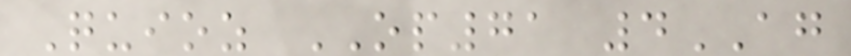Quioz OP71 4AG
